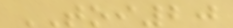TOI20
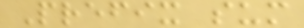Prefix sum
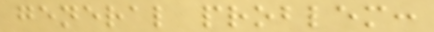general problem:
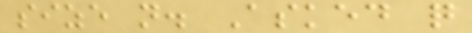size n. Asked q
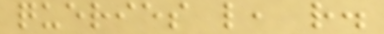queries l, r.
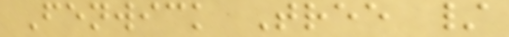Fenwick Tree /
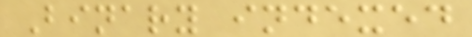Binary indexed
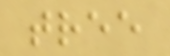tree
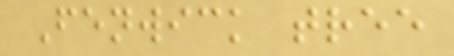Fenwick tree
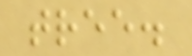tree.
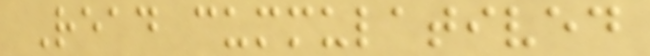Read cummulatived
